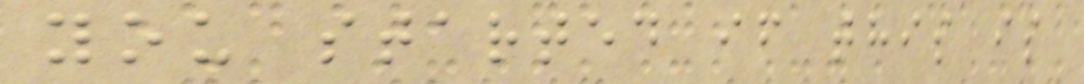you started if this is
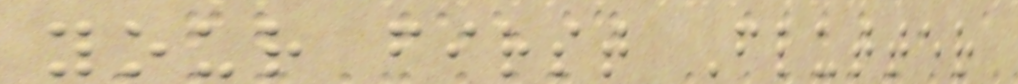your first Flutter
